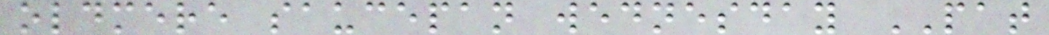oldmere saucepan wednesday PAT
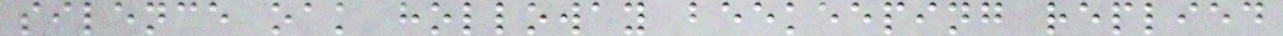silence oak holloway beekeeping replied
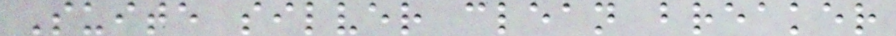Suite silver clean breaker
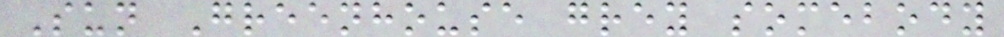Sun Greenhouse grey somebody
